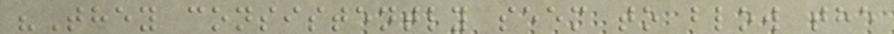"They consistently seem to blow the
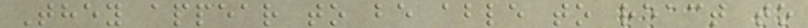They appear to be able to react to
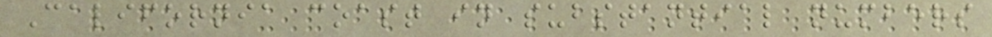California coast in substantial numbers
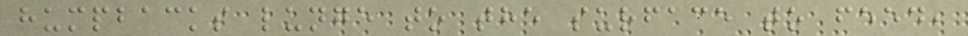humpbacks lunge to the surface to feed,
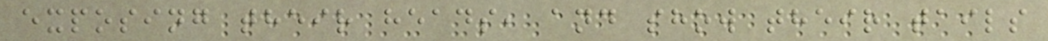exposing their heads, and show their tails
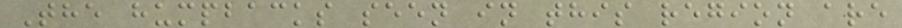The humpbacks seen in this region are
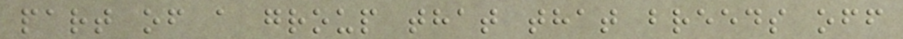part of a group that that breeds off
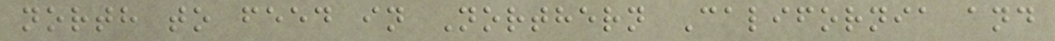north to feed in Northern California and
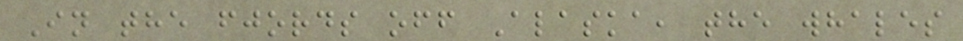In the fjords off Alaska, the whales
